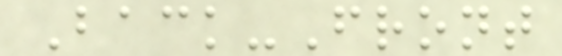Back-Front
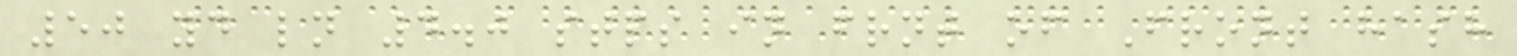50 yd ln 4.0 stps in frnt of Front hash
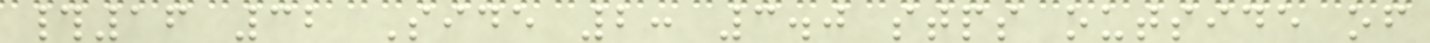#16 32 Side 2: 3.0 stps outside of
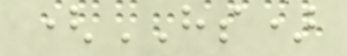(HS)
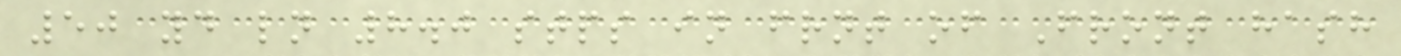50 yd ln 8.0 stps in frnt of Front hash
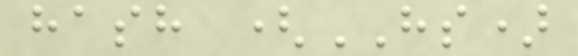hash (HS)
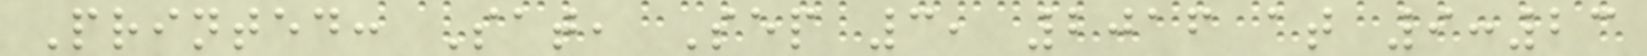Printed: Sat, Sep 3, 2016 at 9:23
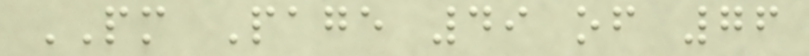PM Page 49 of 76
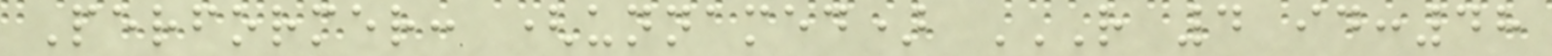Performer: (unnamed) R 4 ID:48
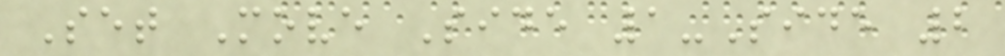Set Move Side 1-Side 2
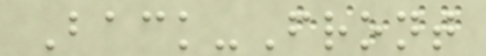Back-Front
